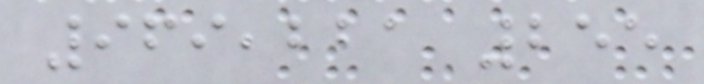969,221 255
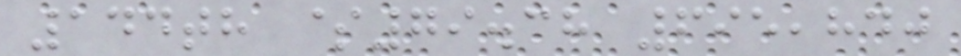144th $79.38 695,840
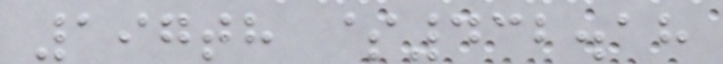197th $432.18
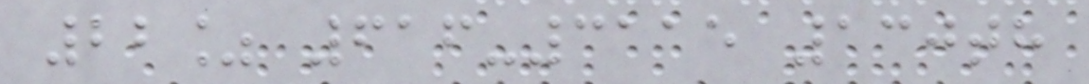22% 616-3115 130th
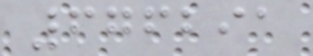676291
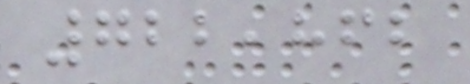722,862
